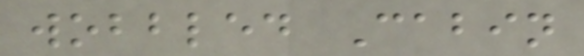wobbled Cabin
